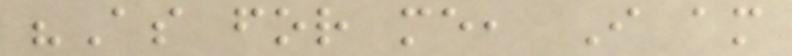"As for me, I am
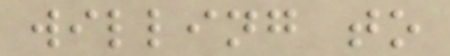willing to
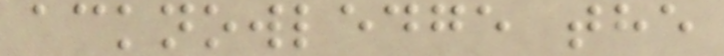acknowledge the
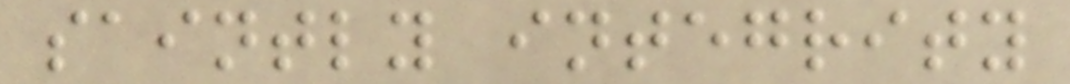saintly integrity
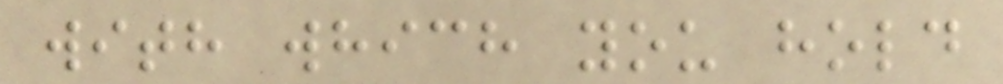with which you hold
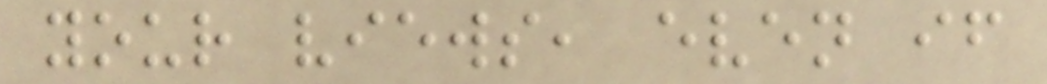your views, even if
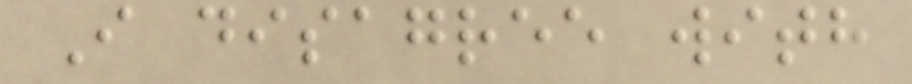I disagree with
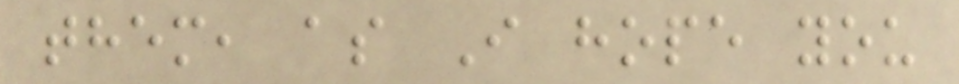them, as I hope you
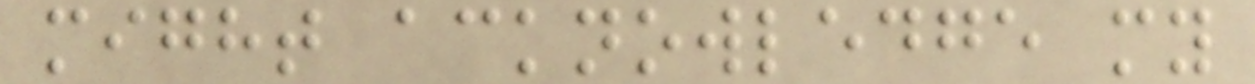might acknowledge my
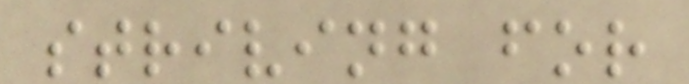striving for
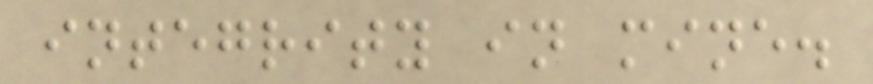integrity in mine.
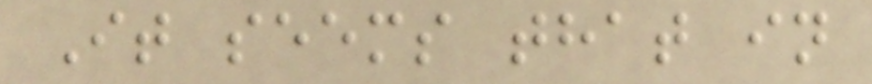It seems that in
